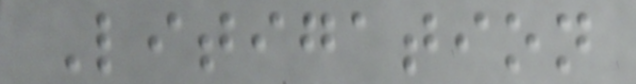Litigation
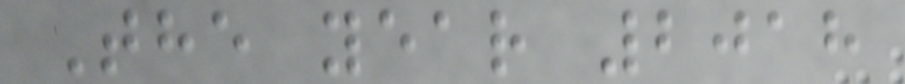The year 2018
